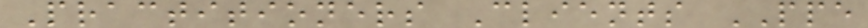Practitioners Clients PPE
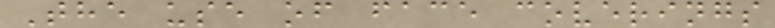The use of face coverings
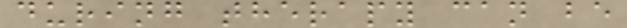during therapy can be
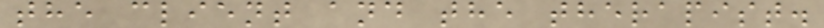the client and the therapist.
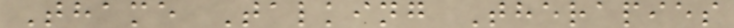Thame Talking Therapies
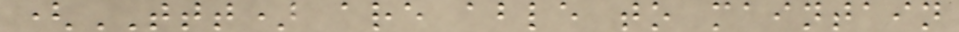(TTT) are able to maintain
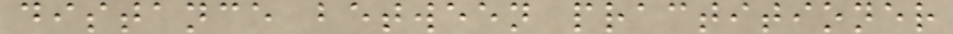distance between practitioner
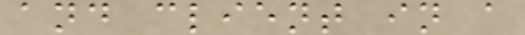and client in a
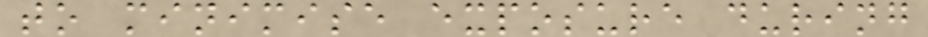to minimise exposure during
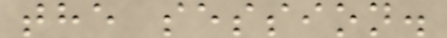the session.
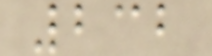232
